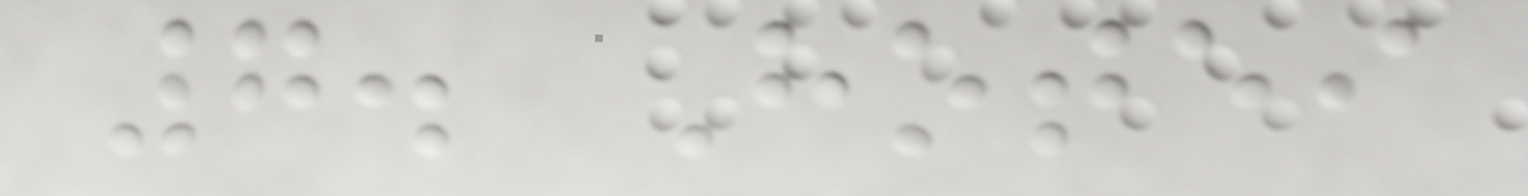7. Hotei
